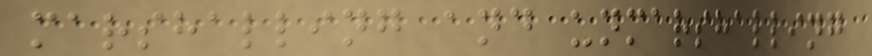marshalling and unmarshalling
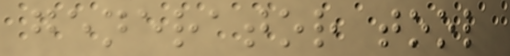generator tool
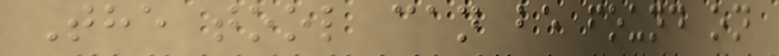The tool can be found on
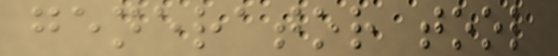generator tool
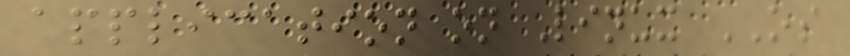application on Linux OS
